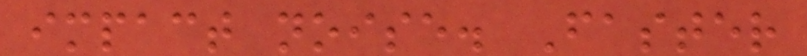impact noise. Faster
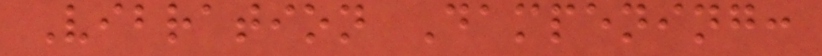Vibration Dampening:
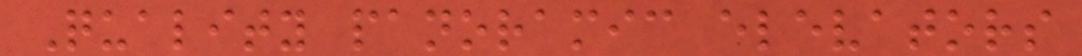Quality panoramic elevators
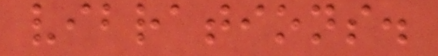vibrations.
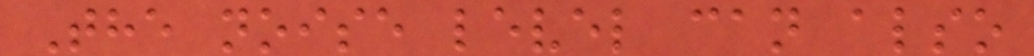The noise level can also
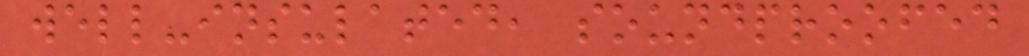well-insulated, soundproofed
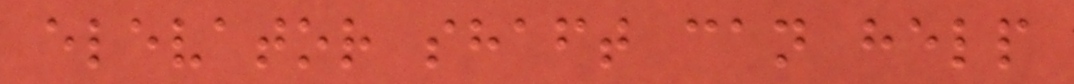elevator shaft can help
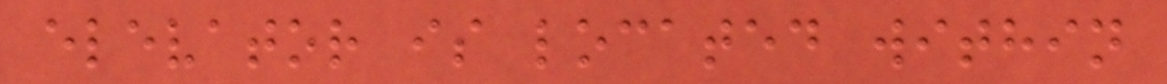elevator is located within
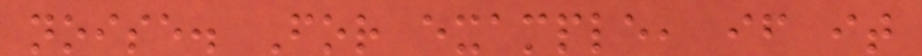noise. For example, if it
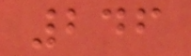246
